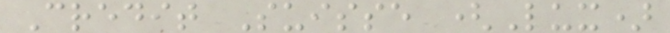Credit Suisse (Lux)
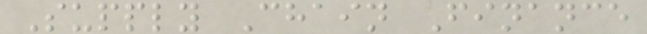Supply Chain Finance
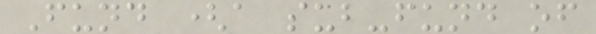Fund (a sub-fund of
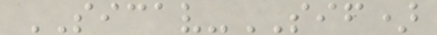SICAV-SIF)
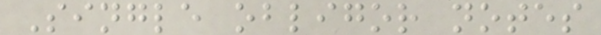Single obligor notes
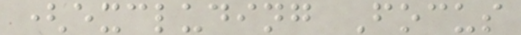(excluding Focus
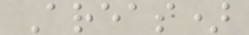Areas)
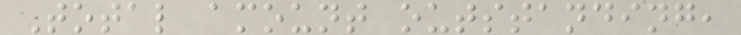Total amount outstanding,
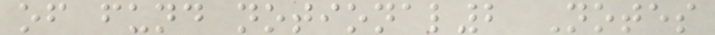of fund notional2 Notes
